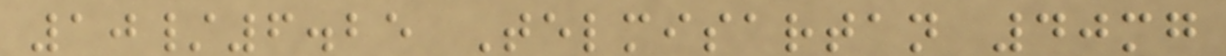10/6.25 Telmisartan 40mg
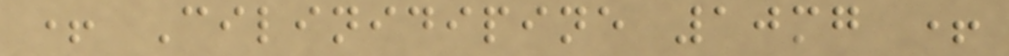+ Cilinidipine 10mg +
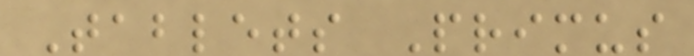Tablets Primus
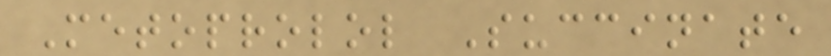Metoprolol Succinate
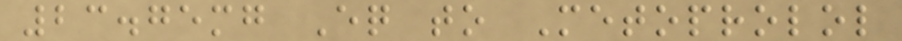23.75mg Eq to Metoprolol
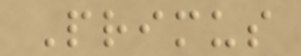Primus
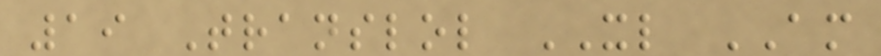19 Translol XL AM
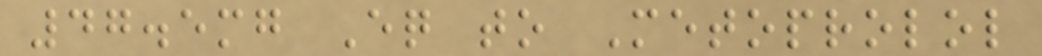47.5mg Eq to Metoprolol
